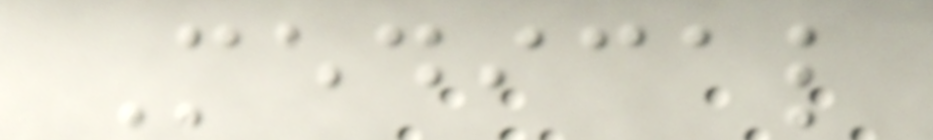Medical
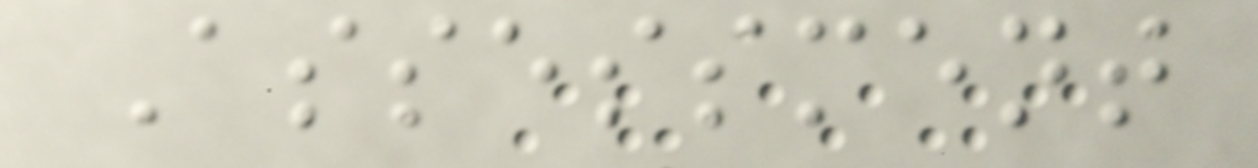Assessment
